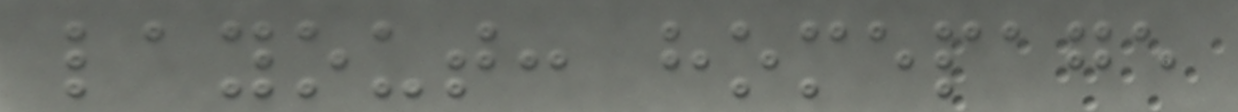layout: homepage
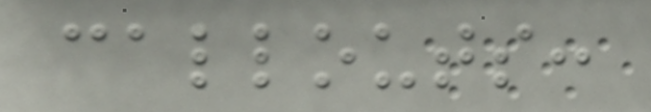callouts:
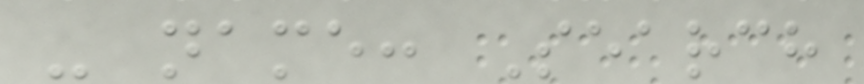- name: Search
